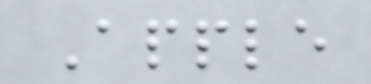Apple
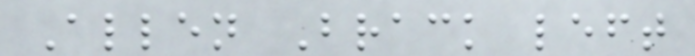Allen Brack left
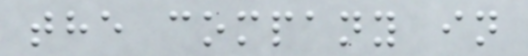the company in
